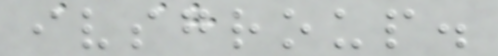ivsgroup.
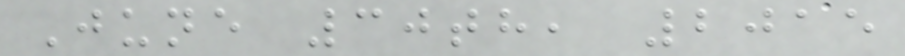June 30th, 2015
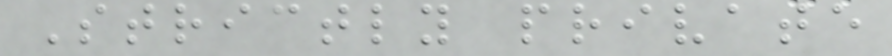Strictly private
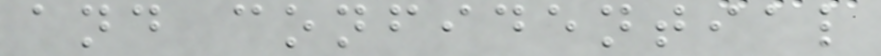and confidential
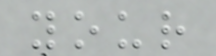your
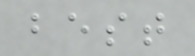best
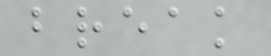break
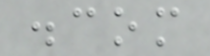.com
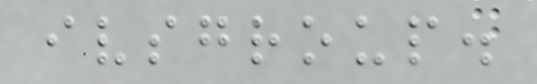ivsgroup.
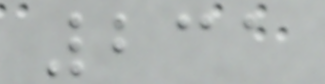231
